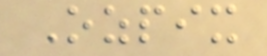Ozpix
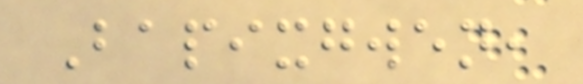Bapixgwen,
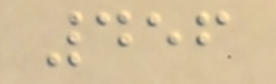456
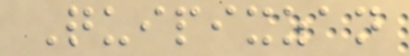Quipixzan
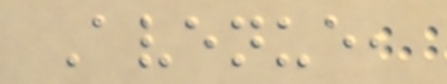Avenue,
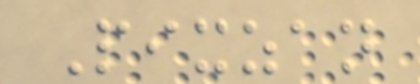Pixzan
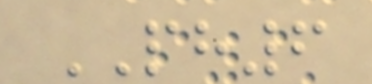PH6
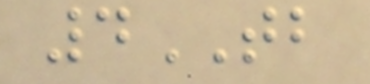4TB
